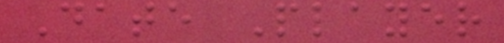Date Player
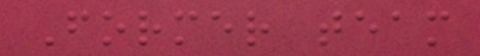Former team
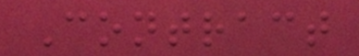Contract
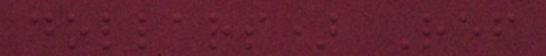dollars) Ref
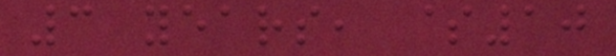3 years, $10
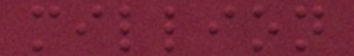million
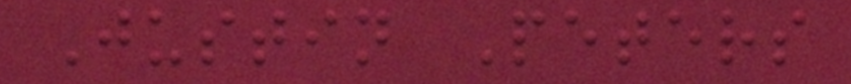Justin Peters
